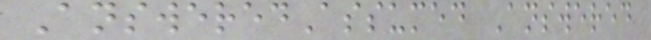AnsweredAssumed Answered
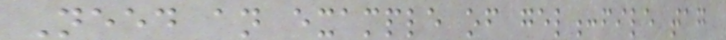Need an example of gel:file tag
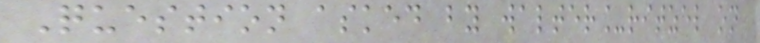Question asked by walter_ritzel on
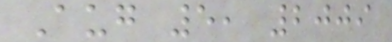Aug 5, 2009
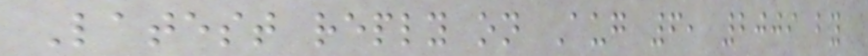Latest reply on Aug 6, 2009 by
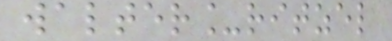walter_ritzel
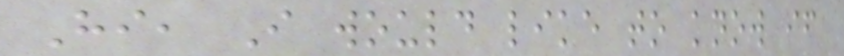Hi, I would like to know if
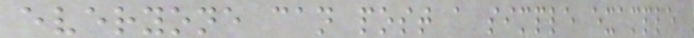everyone can post a simple example
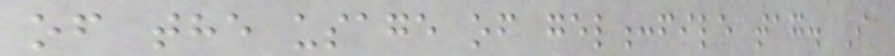of the usage of gel:file tag. I
